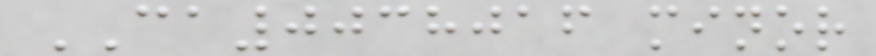CA0038016 minor
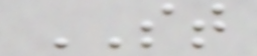ST
